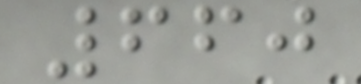660
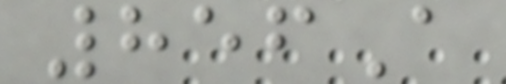856A
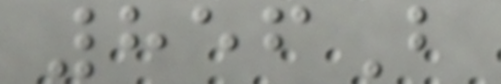856B
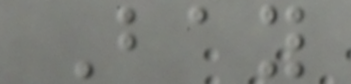Bay
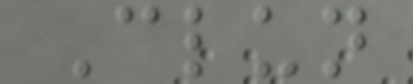Clun
